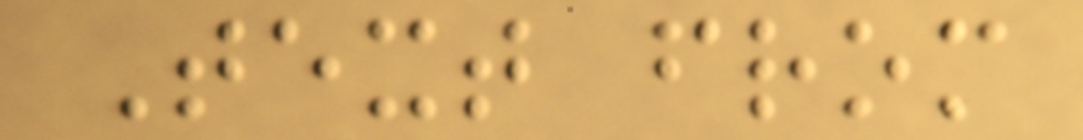Text from
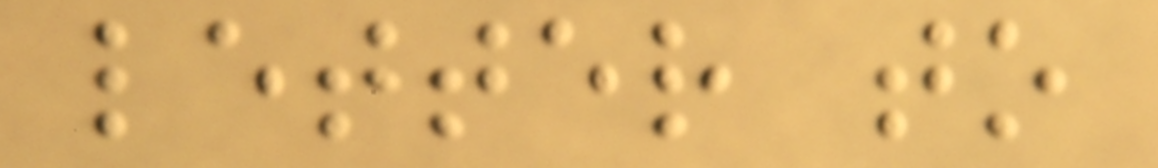letter to
